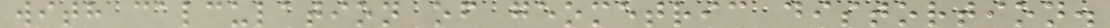with calculation of geometric distortion.
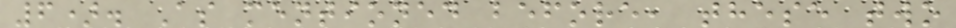6). As mentioned before, these two
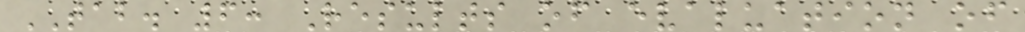TAB. 6: Results of evaluation of
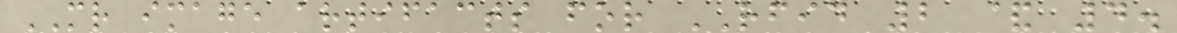MR image artifacts for RFID 2 & 4.
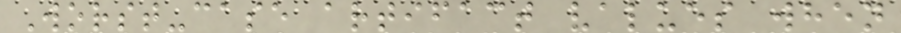Worst-case artifact values when
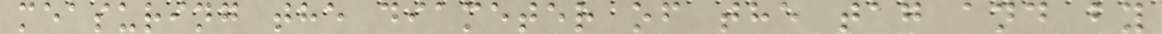measuring the diameter of the tag and by
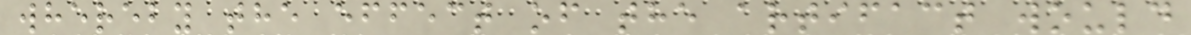whereby the effect of the artifact would
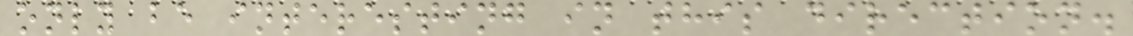only be interesting in this direction.
